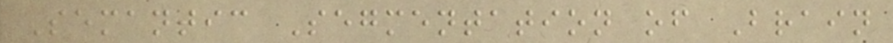Semantic Segmentation of Brain
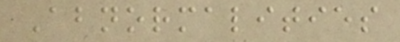Abnormalities
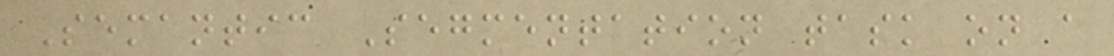Semantic Segmentation task on a
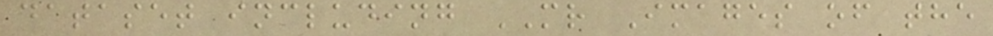dataset including MR Images of the
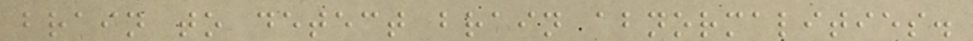brain to detect brain abnormalities.
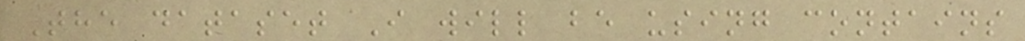The dataset I will be using contains
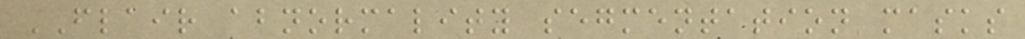FLAIR abnormality segmentation masks
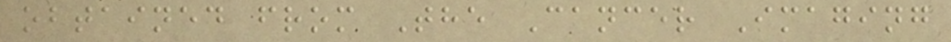obtained from The Cancer Imaging
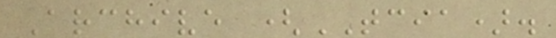Archive (TCIA).
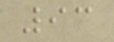93
